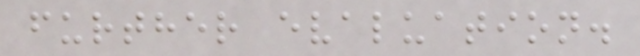further evaluation.
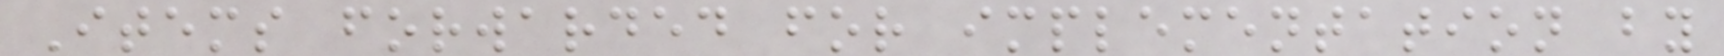Items forwarded for implementation by
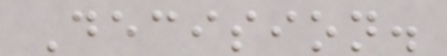Decision.
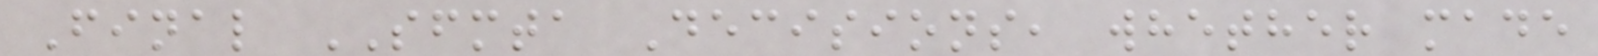Final SFMTA Decisions, whether made
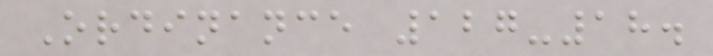Ordinance 127-18.
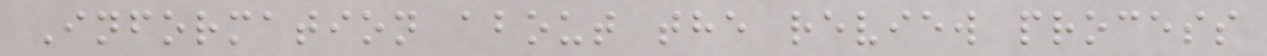Information about the review process
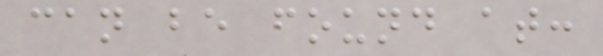can be found at:
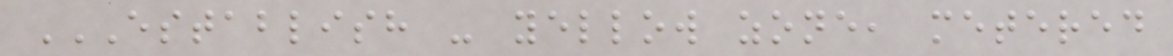ESTABLISH - YELLOW ZONE, METERED
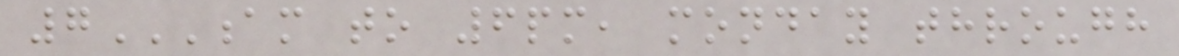7AM TO 6PM, MONDAY THROUGH
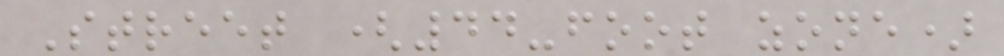Street (44-foot zone)
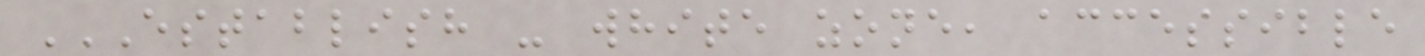ESTABLISH - WHITE ZONE, ACCESSIBLE
